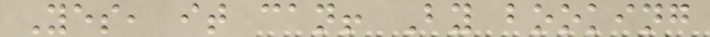Yes, it can! By booking
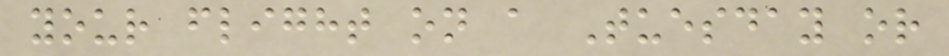your flight on a Tuesday or
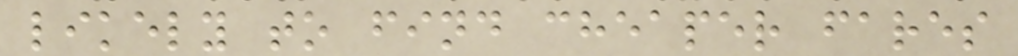likely to find cheaper fares
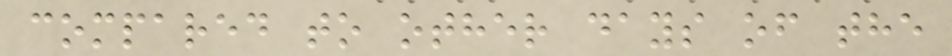compared to other days of the
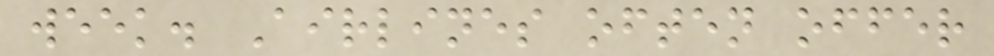week. Airlines often offer
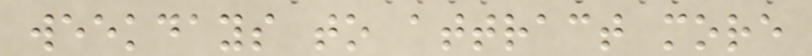weekdays to attract more
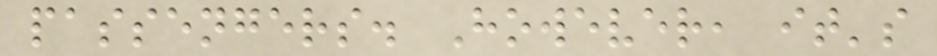passengers. However, it's
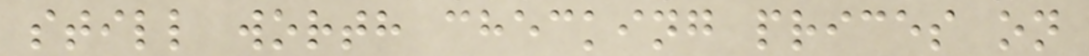still worth checking prices on
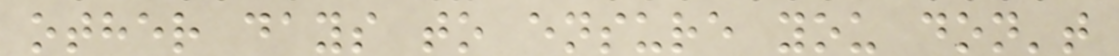other days to ensure you don't
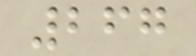267
